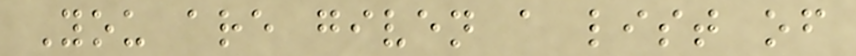You are given a list of
